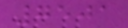7501
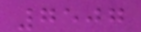7507
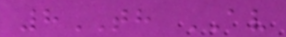8TH AV
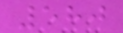580
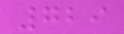729
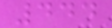444
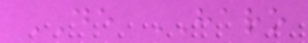DE HARO
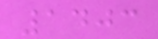1403
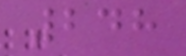248
